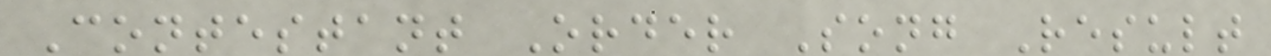Contestant Order Song Result
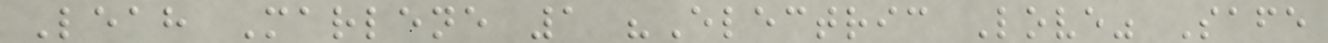Leah Marlene 1 "Electric Love" Safe
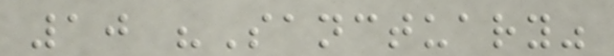10 "Sanctuary"
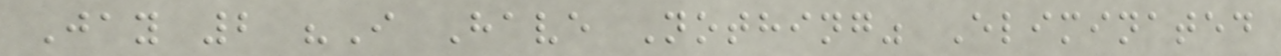Jay 2 "I Have Nothing" Eliminated
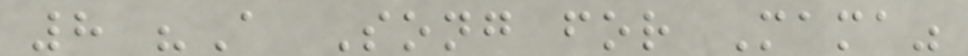8 "A Song for Mama"
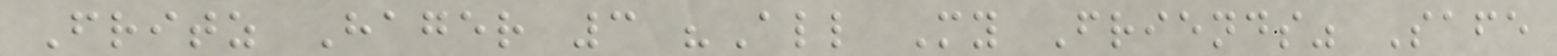Fritz Hager 3 "All My Friends" Safe
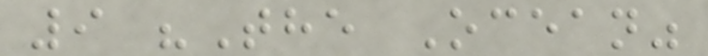9 "The Ocean"
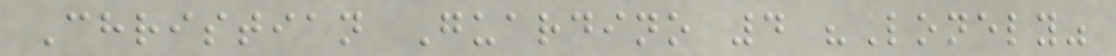Christian Guardino 4 "Lonely"
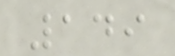149
